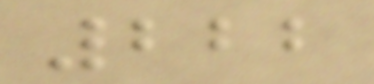222
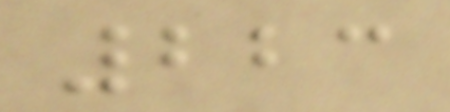223
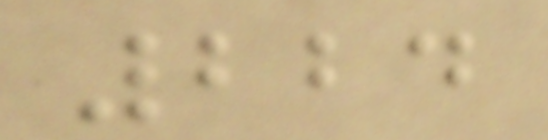224
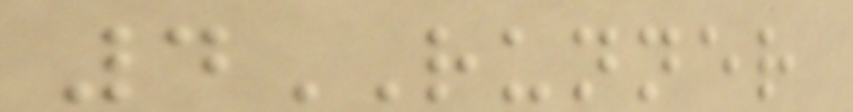4RUNNER
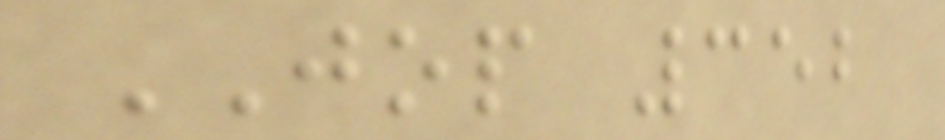JOP 352
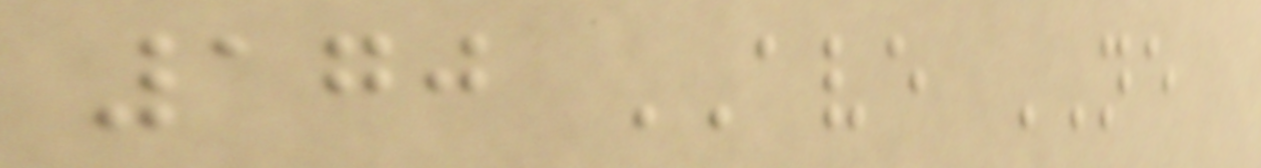170 AVE NE
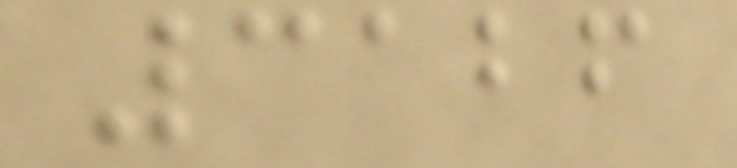3126
